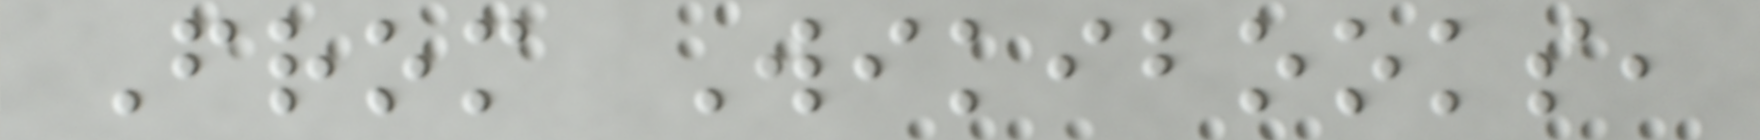From Wikibooks,
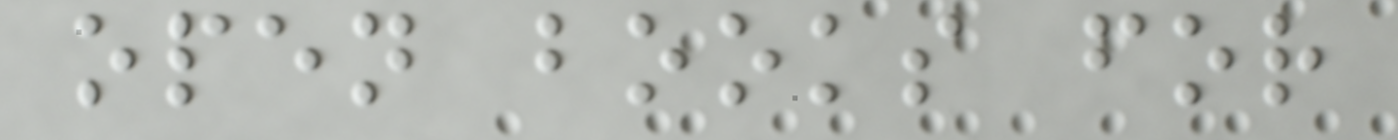open books for
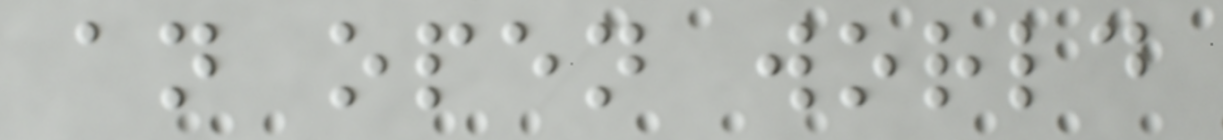an open world
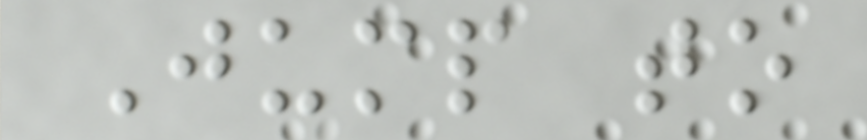Jump to
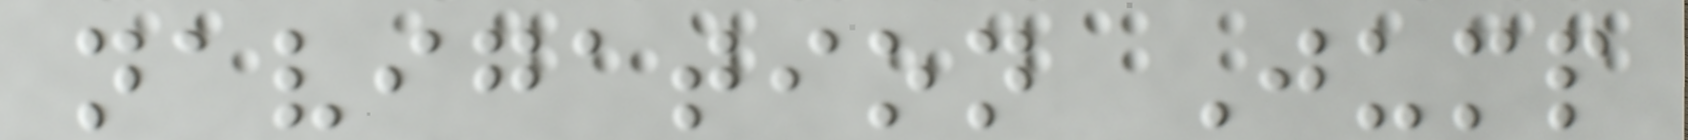navigation Jump
